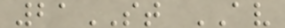21ST AV
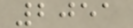2051
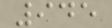945
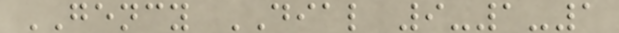GENCY DIAL 9-1-1
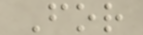For
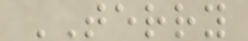TERRY
